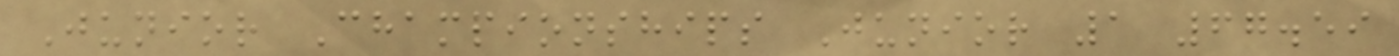Junior Championships Junior 1 67.59
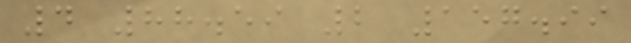4 88.59 2 157.99
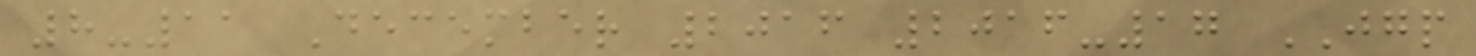8-11 December 2016 2016-17 JGP
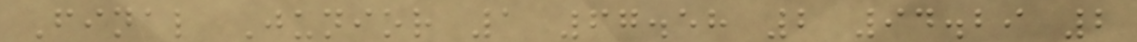Final Junior 1 67.58 2 94.29 2
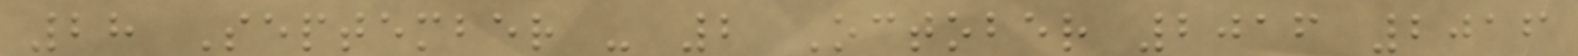28 September - 2 October 2016 2016
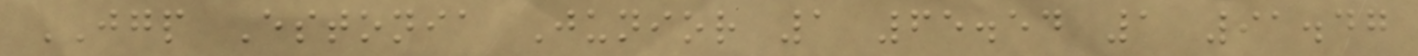JGP Estonia Junior 1 65.54 1 91.47
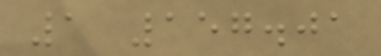1 157.01
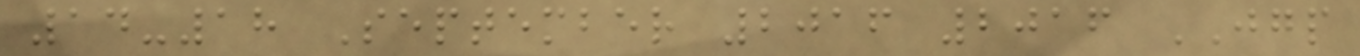14-18 September 2016 2016 JGP
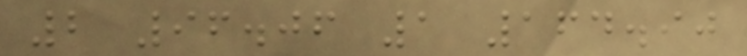2 96.06 1 164.90
